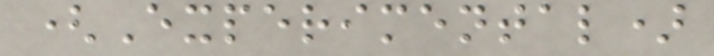(Experimental)
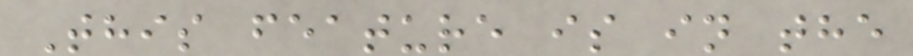This feature is in the
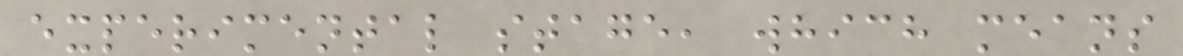experimental stage, which means
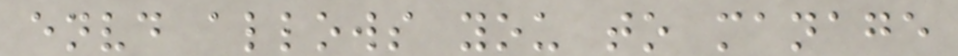envd allows you to manage
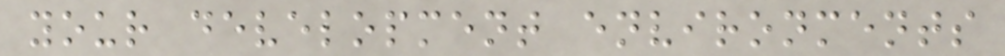your development environments
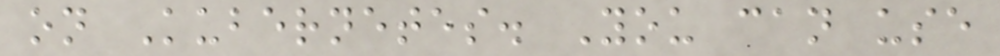on Kubernetes. You can use
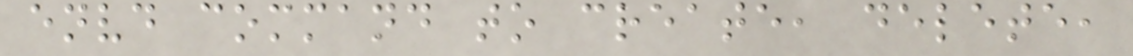envd command to create, delete,
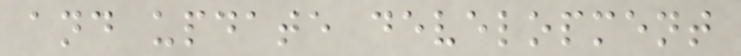and update development
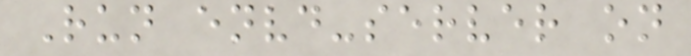Run envd-server on
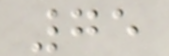75
